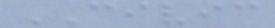CIVIC
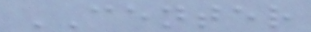CENTER
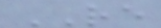RE
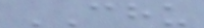CHU
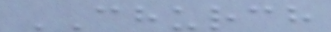CHURCH
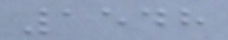1548
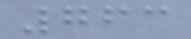763
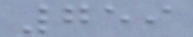759
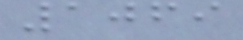1069
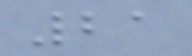21
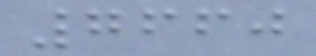7660
